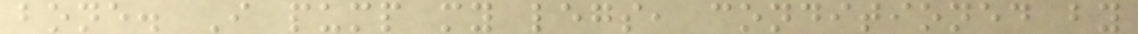bone. I pump my legs, conditioned by
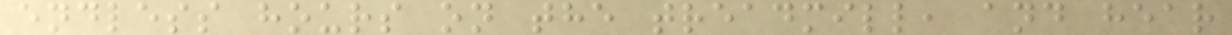endless hours on the treadmill, and hear
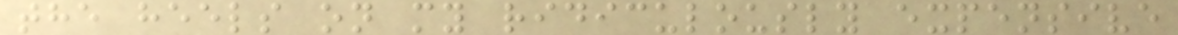the heels on my ridiculously expensive
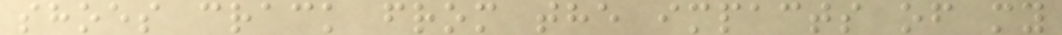shoes crack from the impacts of my
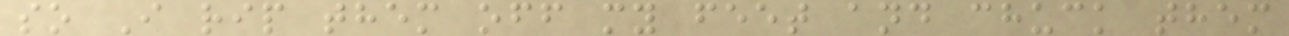so I rip them off my feet and chuck them
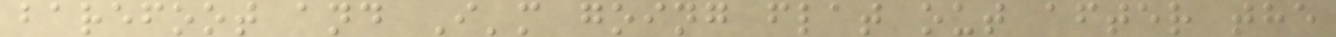barefoot and I'm going flat out after the
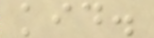kid.
